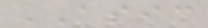ASIC
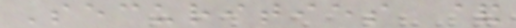Securities &
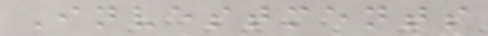Investments
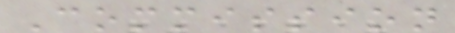Commission
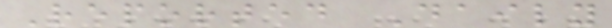Reported Daily
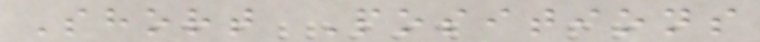Short Positions
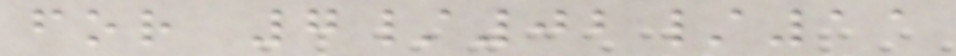for 7/02/11
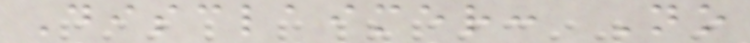Disclaimer: No
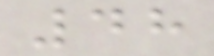48
